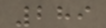289
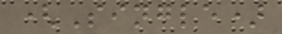(Single)
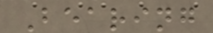Bearing
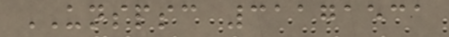UNSPSC 31171531
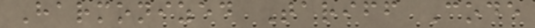Harmonized Tariff Code
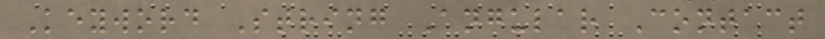Keyword String Angular Contact
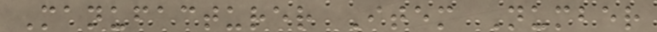Manufacturer Item Number
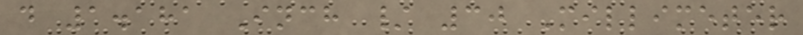d 1.181 Inch / 30 Millimeter
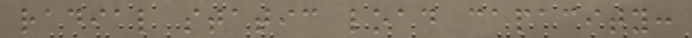radial static load capacity:
